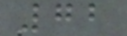72
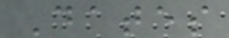Dates
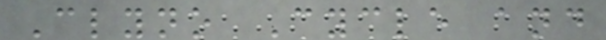Clyno Cycle and
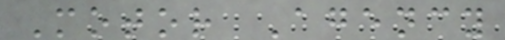Motor Agency
